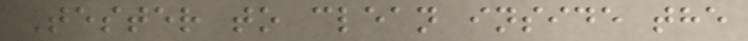Tester to clean inside the
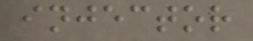injector
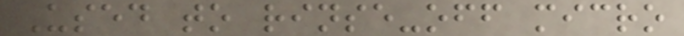Used to rinse-off micro
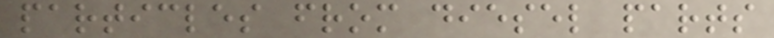particles from diesel parts
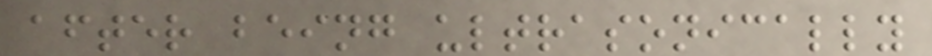after being ultrasonically
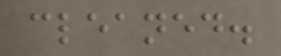cleaned.
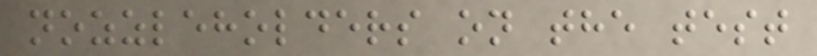nozzleholders on the test
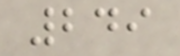249
